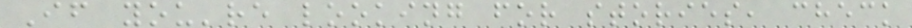If you're looking for stories, check
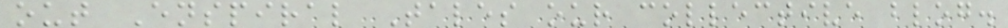out Enspiral Tales our collective blog.
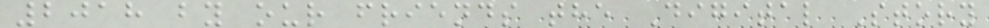2018 by our friends the Digital Story
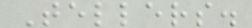Tellers.
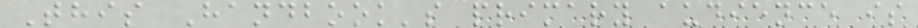This Handbook's primary audience is
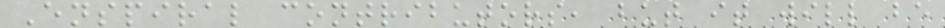Enspiral contributors, but it will be
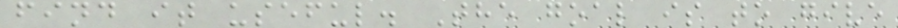find it useful. The goal is to give
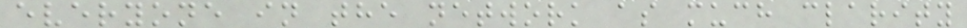everyone in the network as much clarity
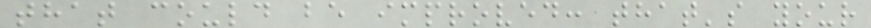that could be improved: that's your
